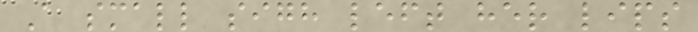A small sigh left her lips
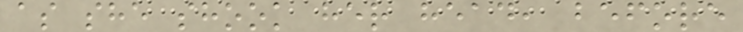as she shook her head, before
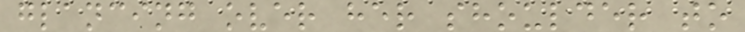glancing over her shoulder to
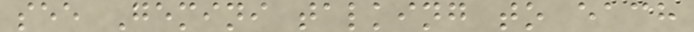see Gemini talking to each
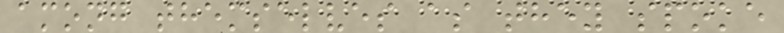among themselves as they spoke
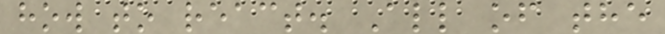how to react. All of the
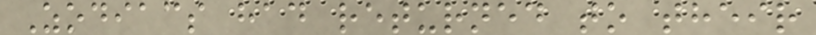Zodiacs had returned to their
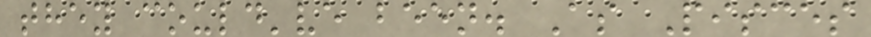they could've been. As Pisces
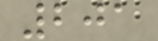201
